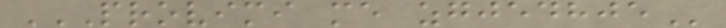PROVIMI ME ZGJEDHJE
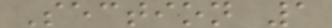Section 1
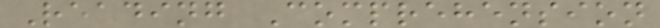Reading Comprehension
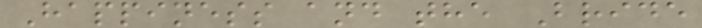Happiness and the Bride
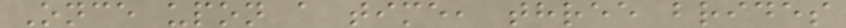Once upon a time, three brides
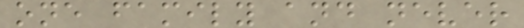one family and never
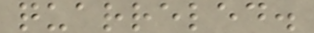quarreled.
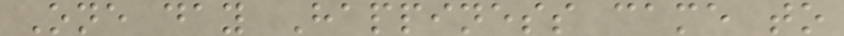One day Happiness came to
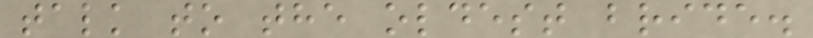talk to the oldest bride.
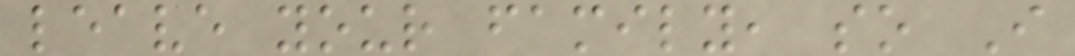leave your family, so I
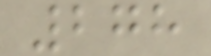278
